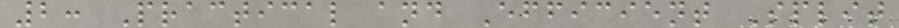2: Practical and Efficient Split
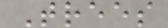Trees
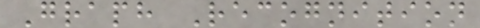Graph Recognition
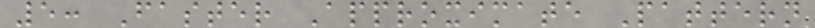5: Faster Approximate Pattern
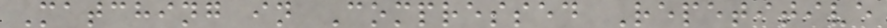Matching in Compressed Repetitive
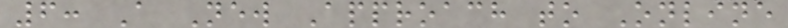6: A New Approach to Online
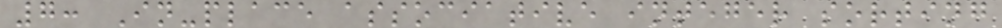7: In-place associative integer sorting
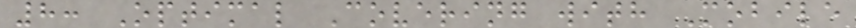8: Optimal Covering with Mobile
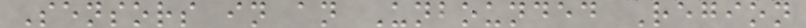Sensors in an Unbounded Region
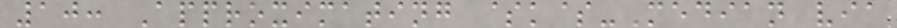10: Approximating $k$-Median via
